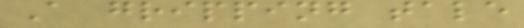A gripping tale
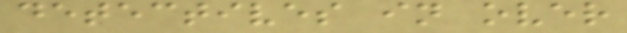detectives in over
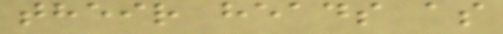their heads as
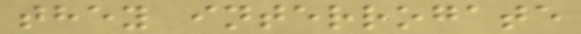they interrogate
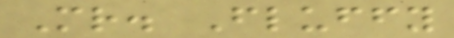Mr. Fluffy
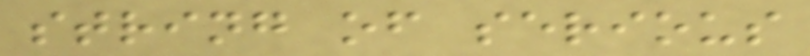string of serious
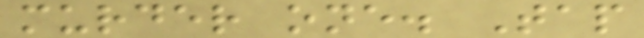murder one. Tap
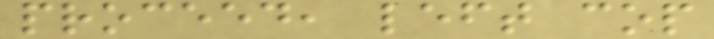proceed, left cop
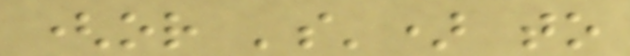(or 's') to
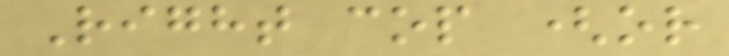Right cop (or
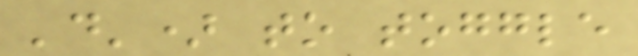'd') to toggle
